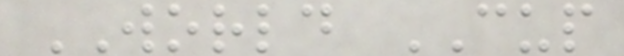WORLD CUP
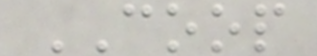COOP
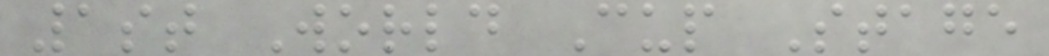1st World Cup Stage
